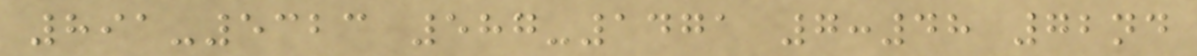891-5323 587-1471 7:48 72nd
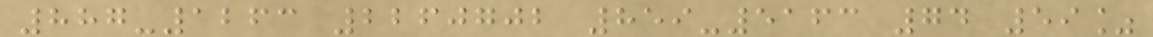887-1263 2260702 859-5163 74 59%
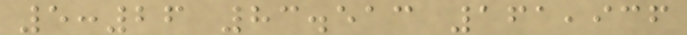5:26 83.513 161,936
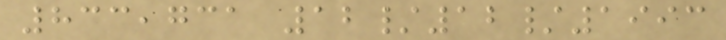833,731 12/12/1993
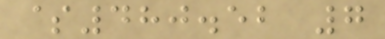$480.52 7
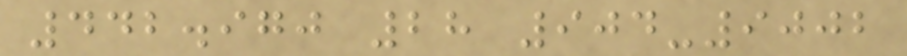442.970 28 904-9002
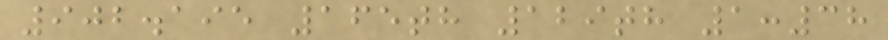902.195 165th 129th 1:38
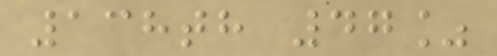138th 47%
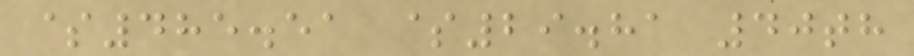$485.51 $29.81 40th
